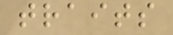traits
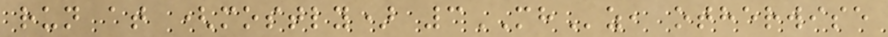run at (mostly) 3MHz, otherwise
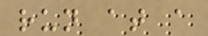run at a
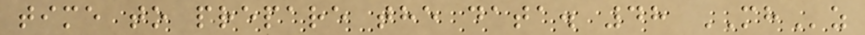time to prepare the data. 48 MHz
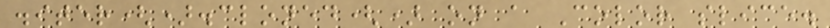.iter().cloned() on a Color slice.
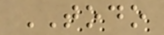TODO
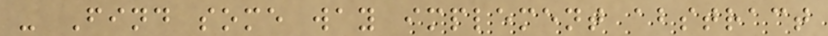- Find some way implement abstract
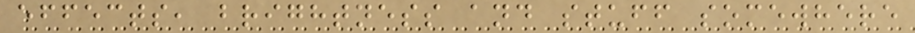effects, brightness and stuff somewhere
